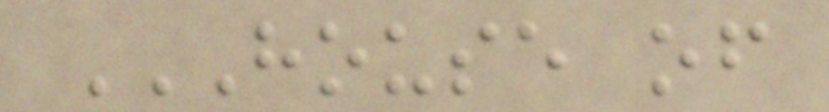HOUSE OF
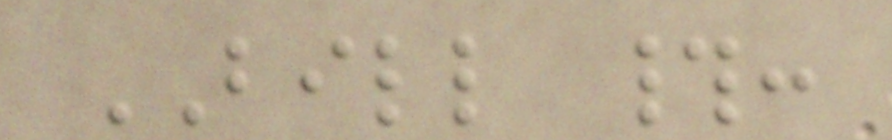BILL #:
